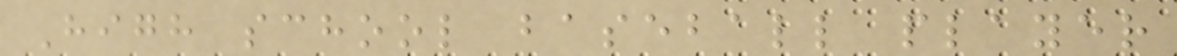High school baseball player
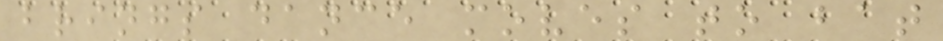brings dance moves to bat
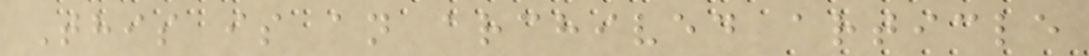This is an archived article
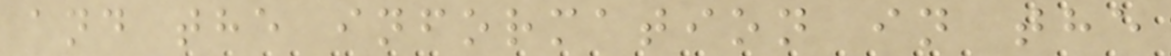and the information in the
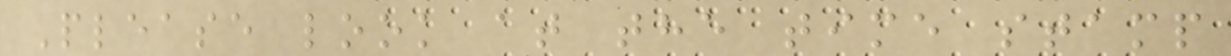Please look at the time stamp
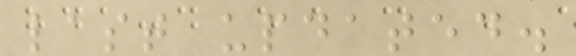last updated.
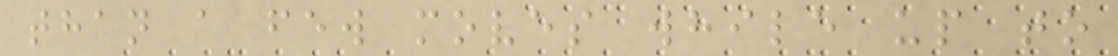than a few moves while up to
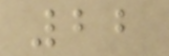22
